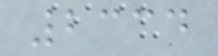2334
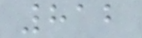812
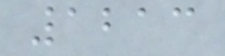1213
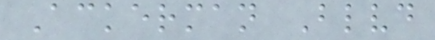Ackerman Blvd
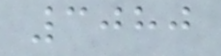3080
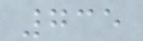735
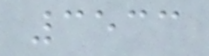3533
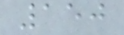150
